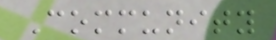Community
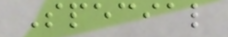Special
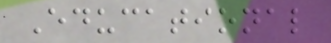Educational
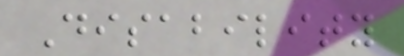Disability
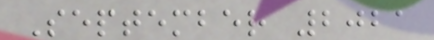September 2021
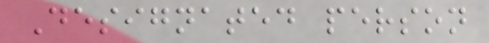Designated person
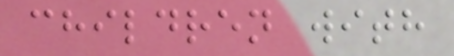children with
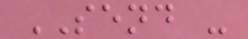SEND -
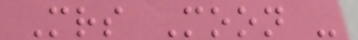Mrs Moon -
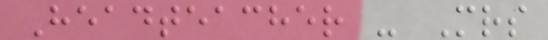Headteacher - Mrs
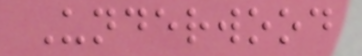Underwood
